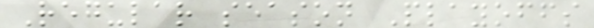Regular season Playoffs
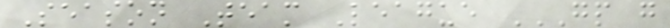Season Team League GP G
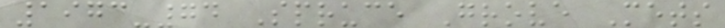1973-74 Spruce Grove Mets
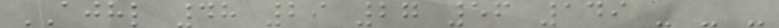AJHL 48 29 27 56 149 - - -
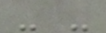- -
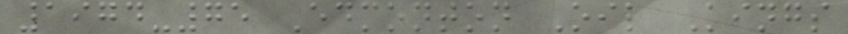1974-75 Edmonton Oil Kings
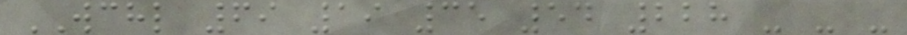WCHL 69 19 35 54 228 - - -
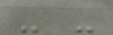- -
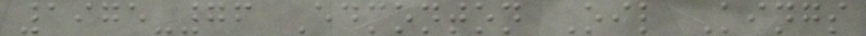1975-76 Edmonton Oil Kings
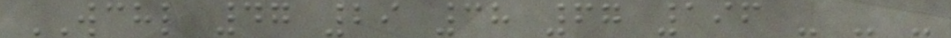WCHL 47 29 38 67 196 - - -
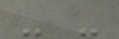- -
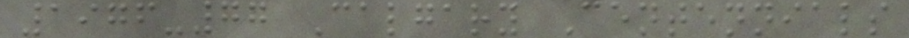1976-77 Calgary Centennials
